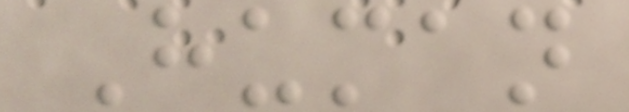Human
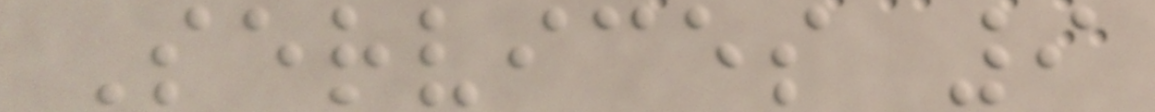Services 9
